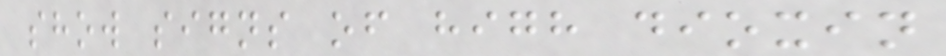show signs of high dioxin
